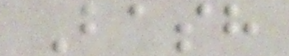Bash
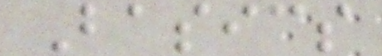Basics
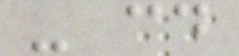- cd
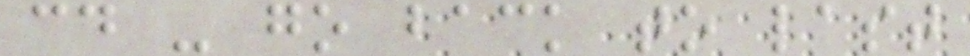cd - go back to last
